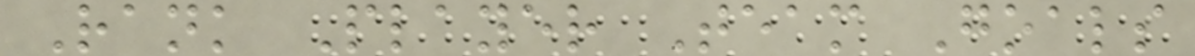Rank Player Team Goals
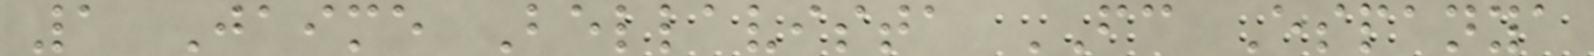1 Jaime Bellavista FC Espanya
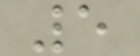5
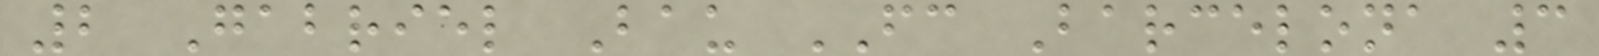2 Gabriel Bau FC Barcelona 3
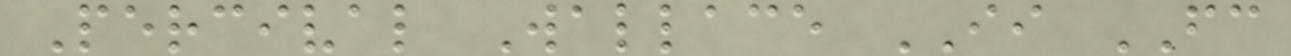Percival Wallace II FC
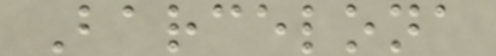Barcelona
